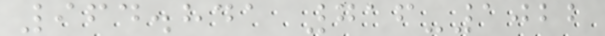964.841 716-1022
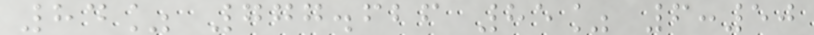84% 777.626 85% 6:50
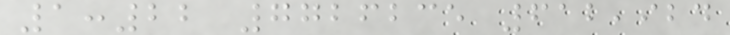1:22 7726235 612,924
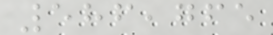586,765
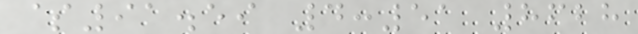$91.59 4:51 8628
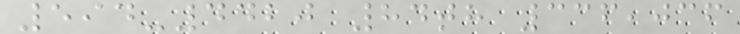594-4420 84th 336,036
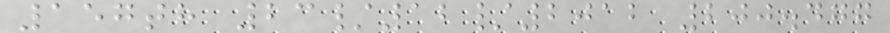157th 23/12/2012 200.477
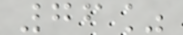76%
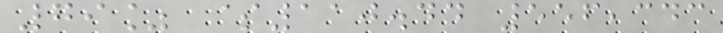79% $110.44 556,343
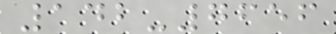142-7656
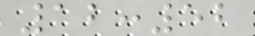12:52
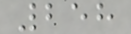258
